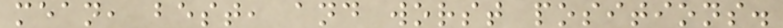mean, best, and worst positions.
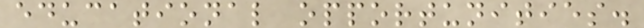educational opportunities.
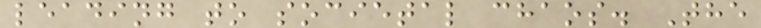leading to societal chaos. The
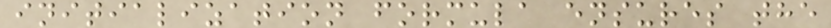initialization formula ensures the
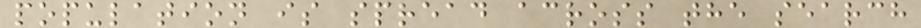population is spread across the search
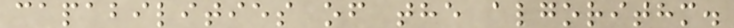capabilities of the algorithm.
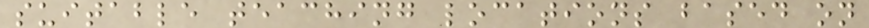suitable teaching locations based on
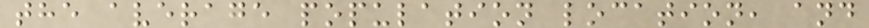the average population location, and
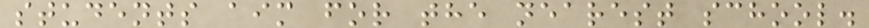students aim for the nearest school.
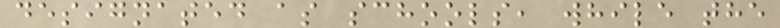designated as schools, while the
